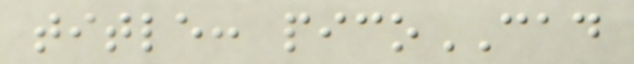title: picoCAD
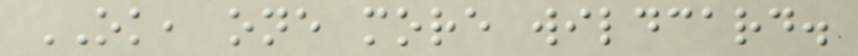OK, one more wildcard.
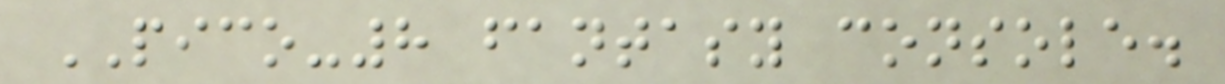PICO-8 fantasy console.
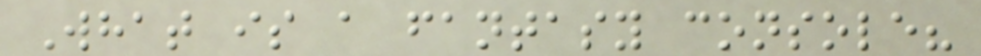What is a fantasy console?
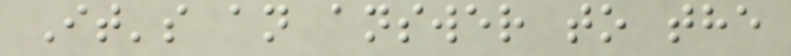It's an answer to the
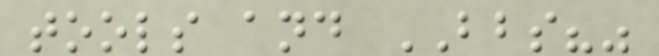tools and BBS?"
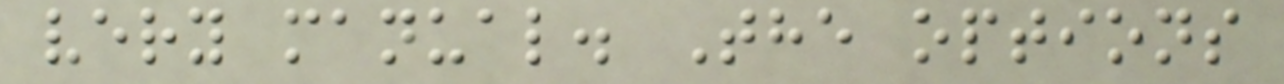very manual. The options
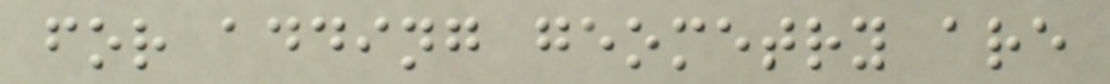for adding geometry are
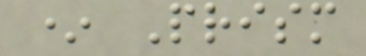* Prism
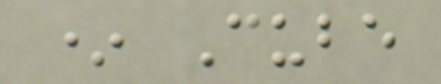* Cube
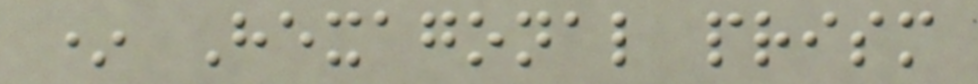* Hexagonal prism
